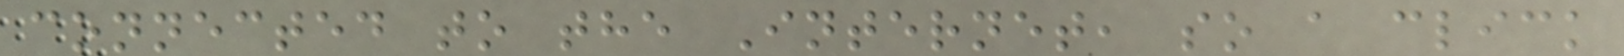connected to the Internet, so a click
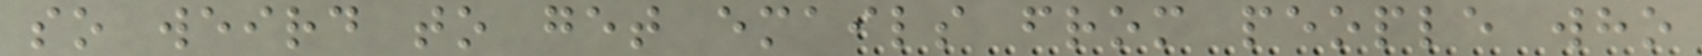so weird to get emails from people who
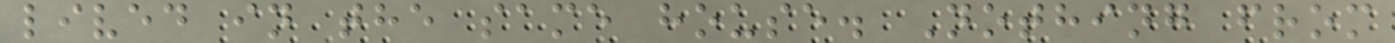lived in the same house. Nothing from
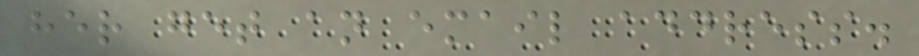her get an email address.
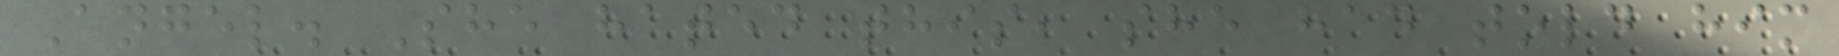Angel. She hated this, she had told him
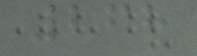268
